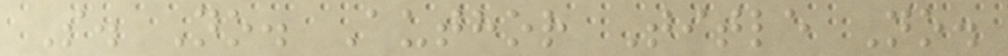S. No. Author Title No.
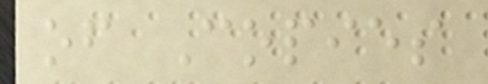of Copies
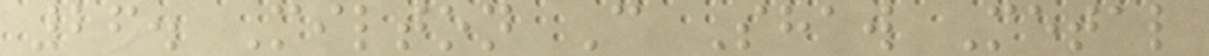26. Milton C Shaw Metal
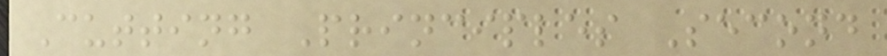Cutting Principles Second
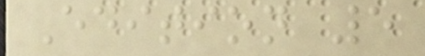Edition 5
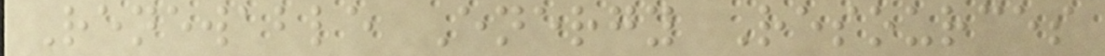Renewable Energy Resources
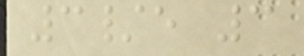3/e 3
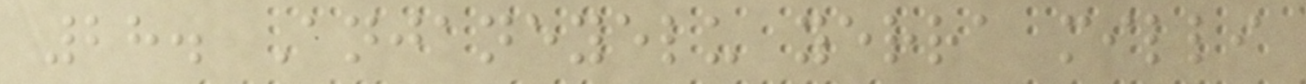28. Anjaneyelu yerra milli
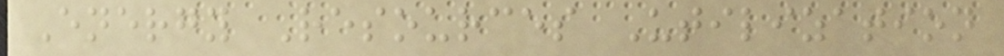Energy Resources Utilization
